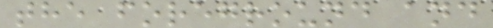the foreground and
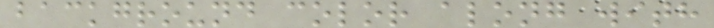background color along with
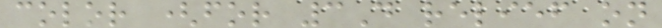color (for 3D relief on
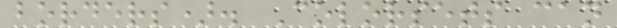borders). Colorsets can
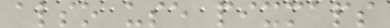also use pixmaps
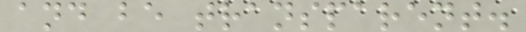and be transparent.
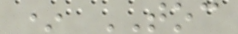* TOC
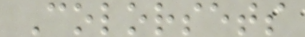Colorsets
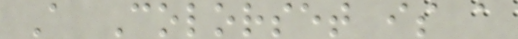A Colorset is a
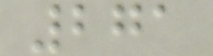271
